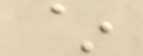~
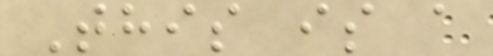This is a
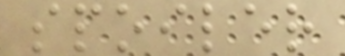spoiler
